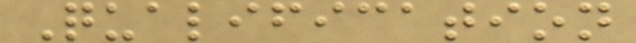Qualification
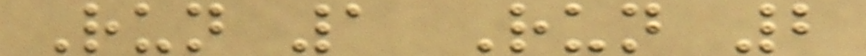Run 1 Run 2
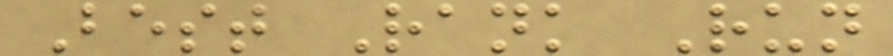Best Rank Run
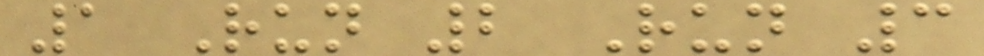1 Run 2 Run 3
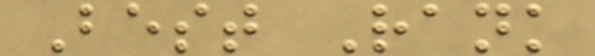Best Rank
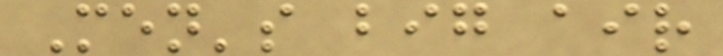Men's big air
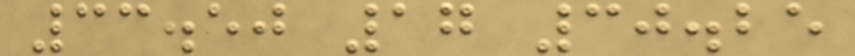33.50 17 30.25
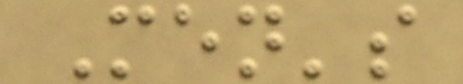Men's
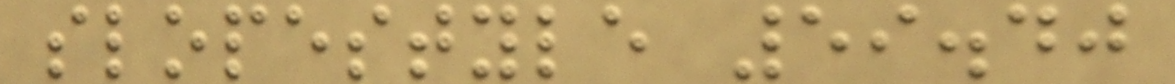slopestyle 59.40
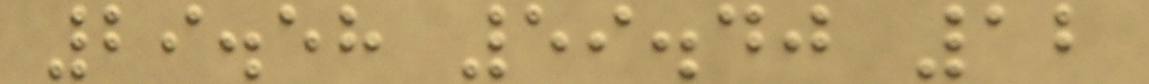29.58 59.40 12
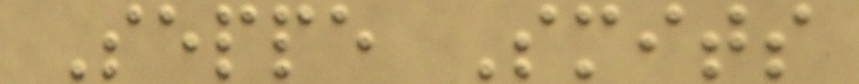Seppe Smits
